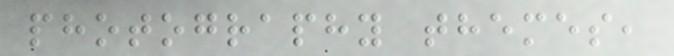photography themes,
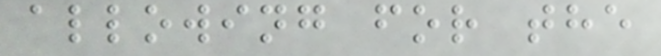allowing for the
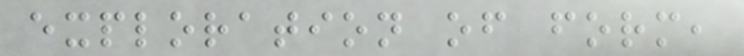exploration of form,
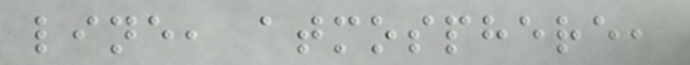line, atmosphere,
